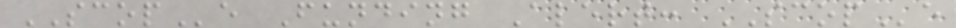SCOPe Funding Alert: SCOPe
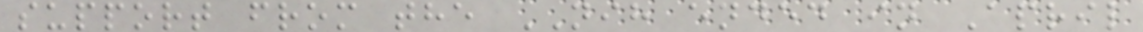support from the NIH ended in April
